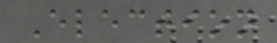Election
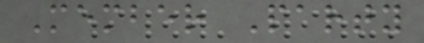Member Party
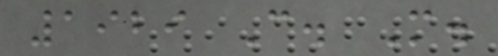1929 C. M.
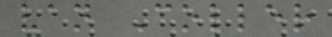van Coller
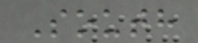South
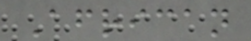African
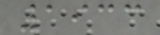1933
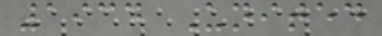1934 United
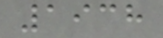1938
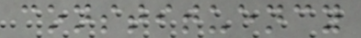constituency
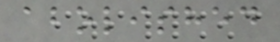abolished
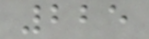225
